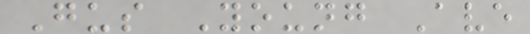Gus Young Ave
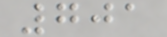701
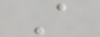A
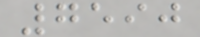7590
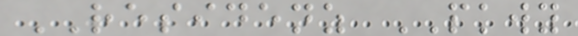RESIDENZ PKWY
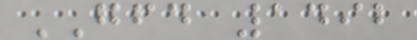GFD 1492
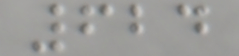624
